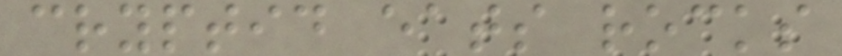cryptid eats rocks
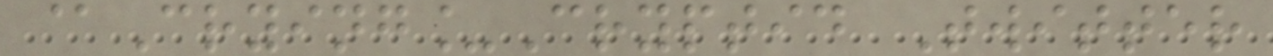@Crying_Cryptid Twitter
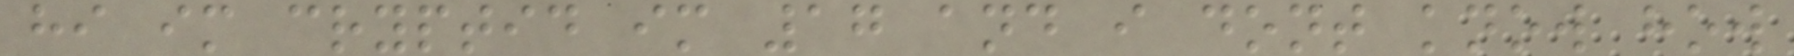hi im cryptid im 17 and i dont know how
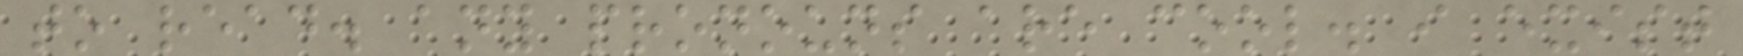to read. any pronouns are cool. i exist
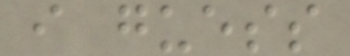i guess
